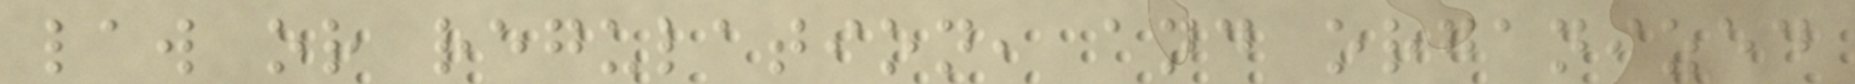law or regulation, and organized
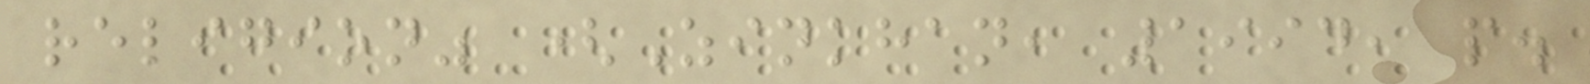religion" (Zinkhan, 1994, p.
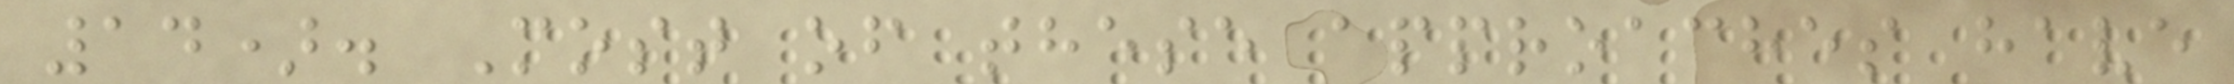14). Most of these approaches have
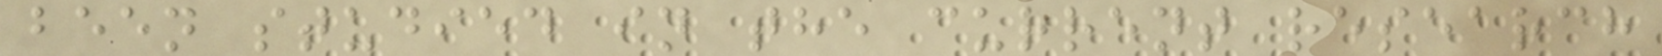been studied in the current research
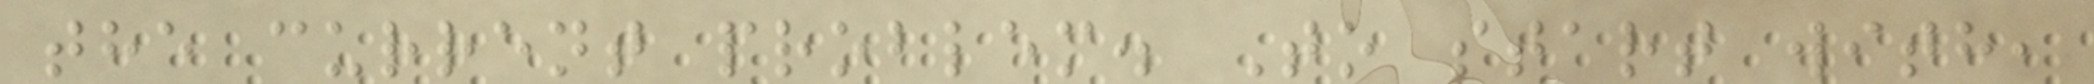the current problem. To start with,
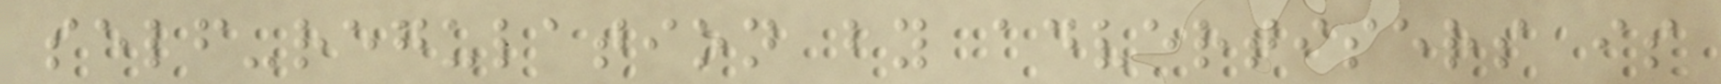self-regulation by advertisers is
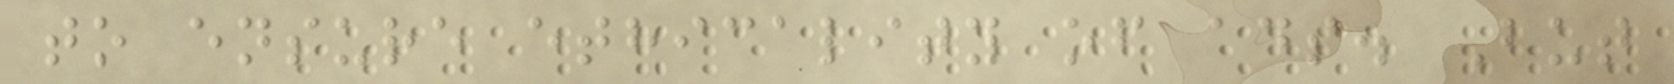to ensure ethicality of ads. But
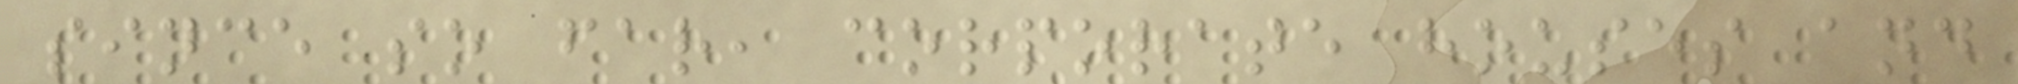since so far, corporate houses and
